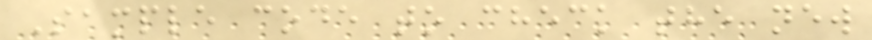Sample code to check the new
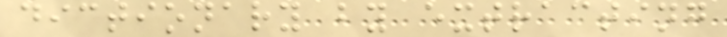dictionary by extracting
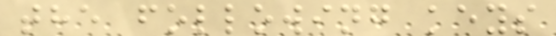the following keys
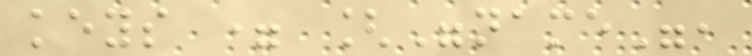keys = ["name",
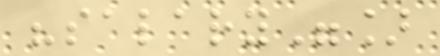"salary"]
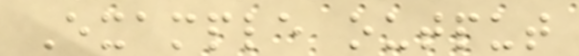Example output
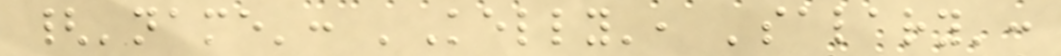{'name': 'Kelly', 'salary':
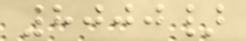8000}
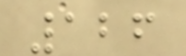126
